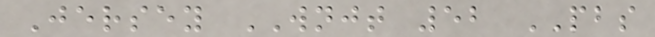Jersey WNJT 52 PBS
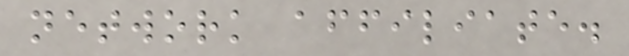network affiliate.
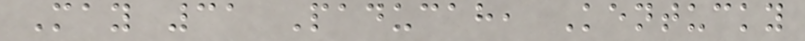May 31 Paducah, Kentucky
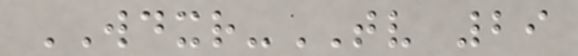WDXR-TV 29
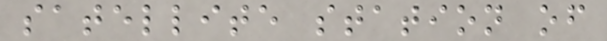satellite station of
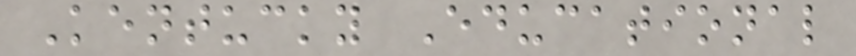Kentucky Educational
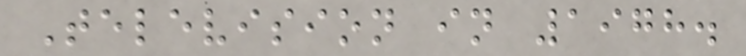Television in 1978.
